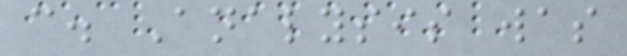c. Analysis was
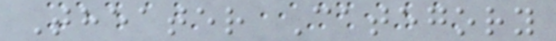Theater Category
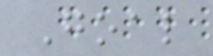Goal
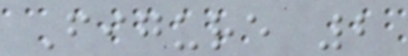Figure 2
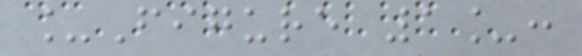_Figure 1_:
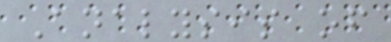Analysis of
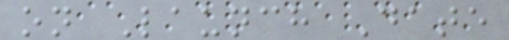on Launch Date
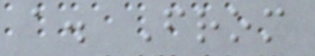a. From
